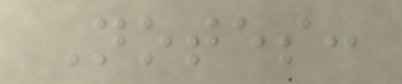Notes:
